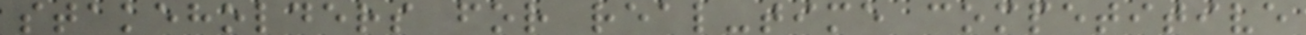stakeholders for real-time competitive
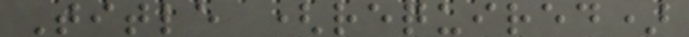Title (required)
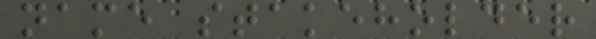name stakeholder
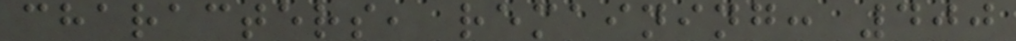characters, remaining: 400
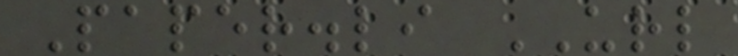Paper.li URL
